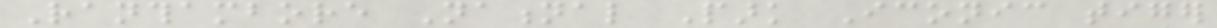Ranthambore National Park Iconic tiger
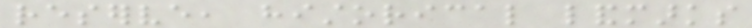reserve, historical landmarks
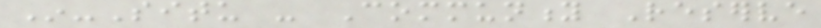In-Situ - Community Reserve
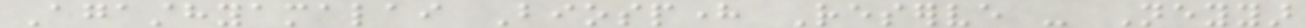Agasthyamalai Biosphere Reserve - Neyyar
